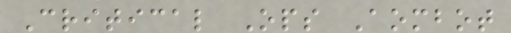Critical Ops Aombot
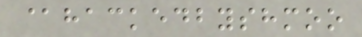@hackedbyshmoo
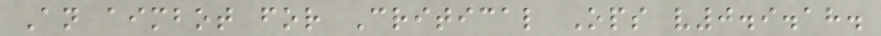An aimbot for Critical Ops v0.9.18.
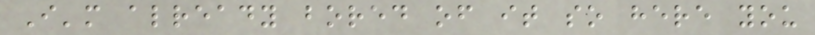I'm already bored of it so here you
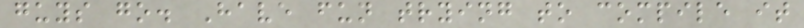guys go. Have fun trying to compile it
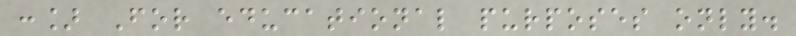:] For educational purposes only.
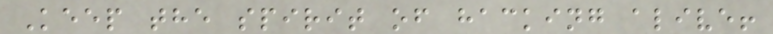Keep the spirit of hacking alive!
